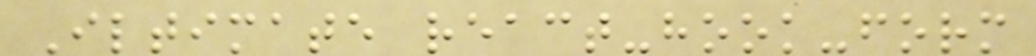Iltimate react-hook-form
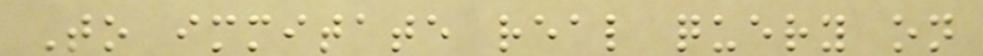To immitate real query on
